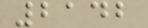2142
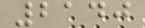2140
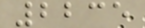2235
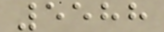5588
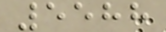5588
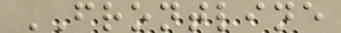FRONTLINE
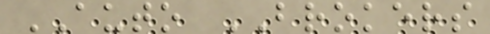AUTO BROKERS
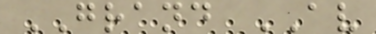GRAND AV
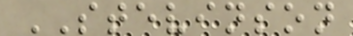STEVINSON
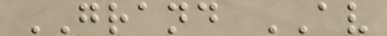GRAND AV
